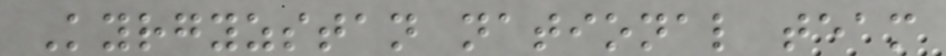Kyrgyzstan national team
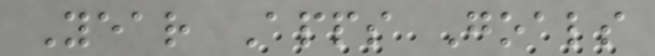Year Apps Goals
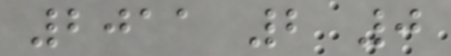2011 2 0
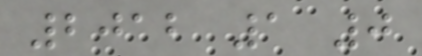2012 1 0
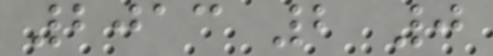2013 2 0
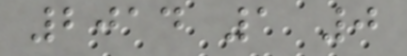2014 1 0
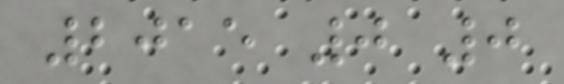2015 0 0
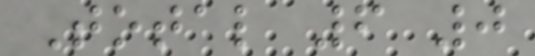Total 6 0
